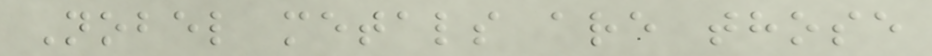Nobel metals are those
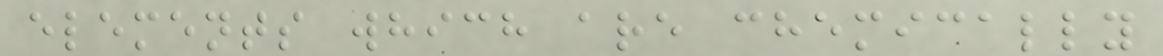elements which are chemically
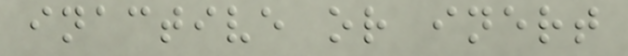inactive or inert
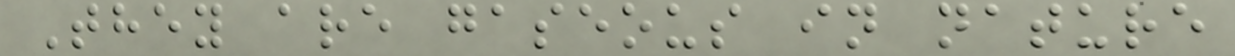They are gaseous in nature
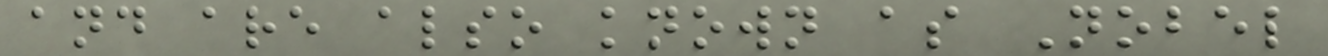and are also known as Nobel
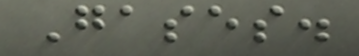Gases.
